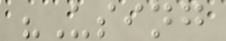"Using
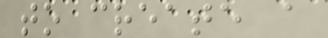to create a
